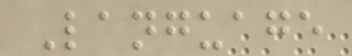Language
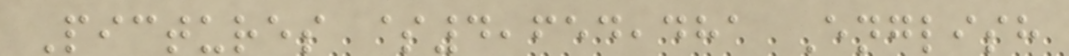Pictures $4,654,481 English
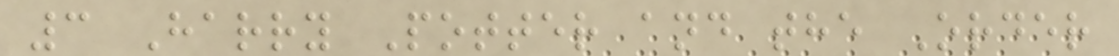3 Harry Potter and the Order
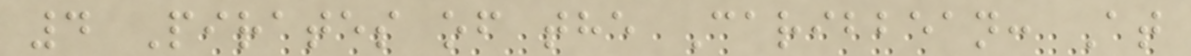4 Pirates of the Caribbean: At
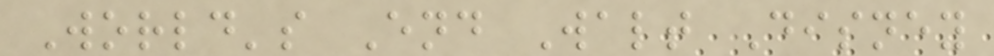World's End Walt Disney
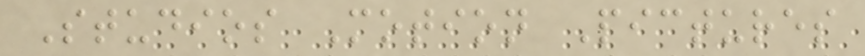Studios Motion Pictures
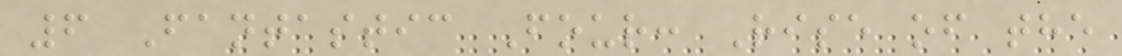6 Fantastic Four: Rise of the
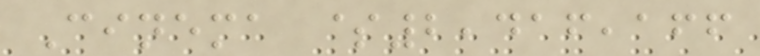Cinema $2,416,166
